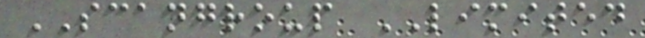SCANGROUP LIMITED
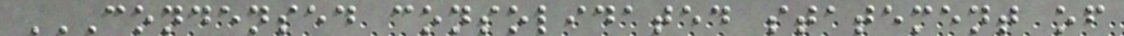CONDENSED CONSOLIDATED STATEMENT OF
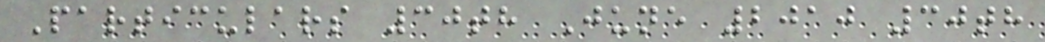Particulars 30th June 2010 30th
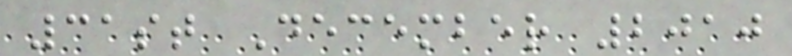31st December 2010
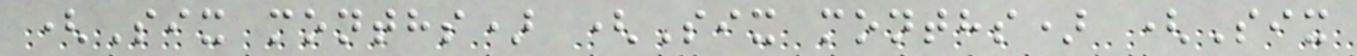(Six months) (Six months) (Six
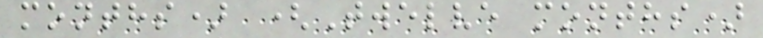months) (Twelve months)
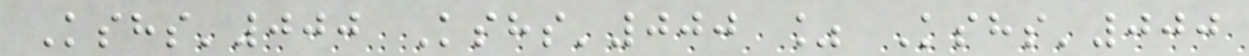Kshs'000 Kshs'000 % Kshs'000
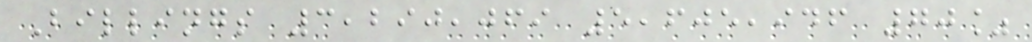Billings 3,290,069 5,605,946 70%
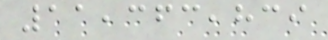11,363,839
